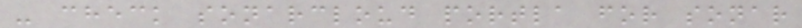- check sonarcloud portla for sonar
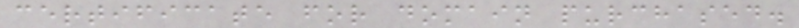certificate for domain purchased.
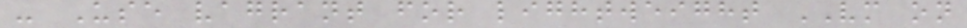- Use vagrant for lightweight VM on
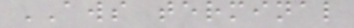AWS terminal
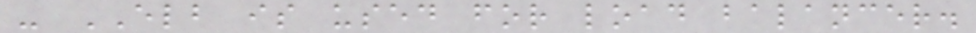- ELB is used for load balancer.
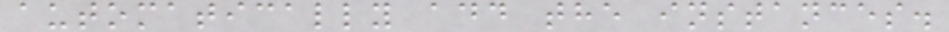automatically add the instances.
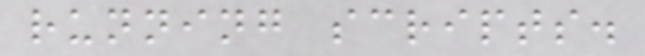running scripts.
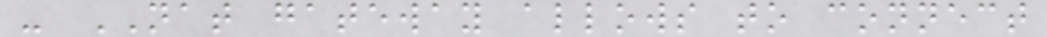- NAT gateway allows to connect
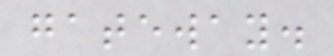gateway.
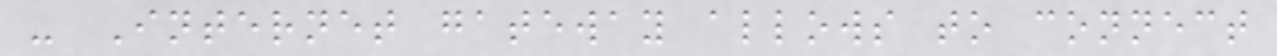- Internet gateway allows to connect
